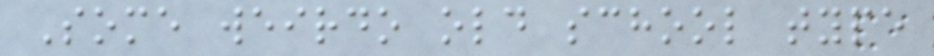Some weirdo old school type
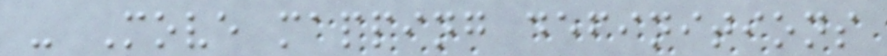- Move mapping definitions
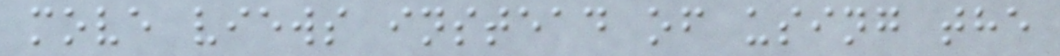move views instead of using the
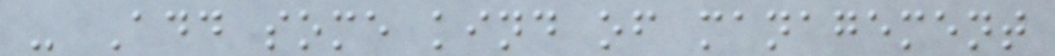- Add some kind of management
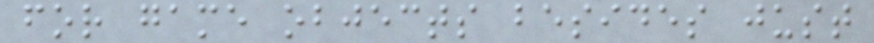for game objects besides just
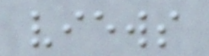views
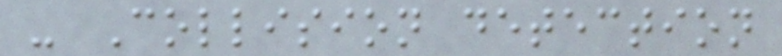- Collision detection
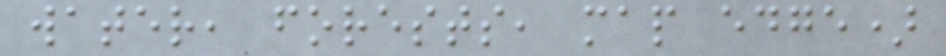water, forests, map edge)
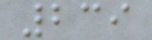239
